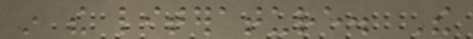in the literature. The
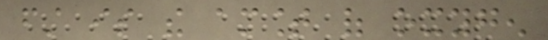first is the amount of oxygen
